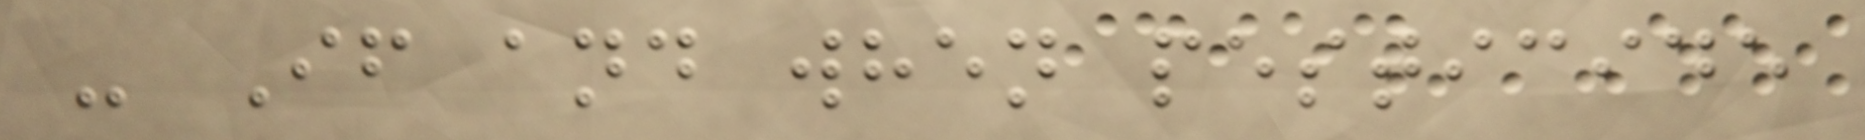- If and when pesticide
